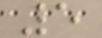5
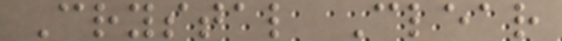Crystal Clear
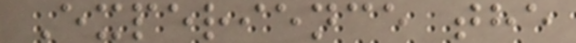Experience the
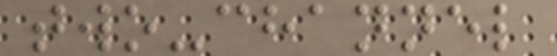two-channel
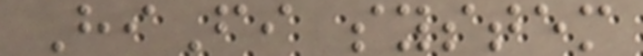HiFi system
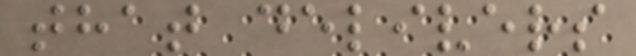that delivers
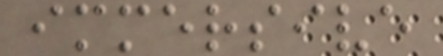immersive
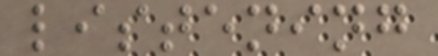listening
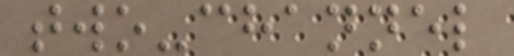two-channel
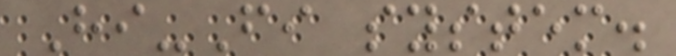Hi-Fi system.
